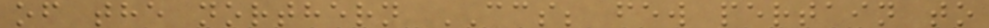of the northern CCS; few pertain to
